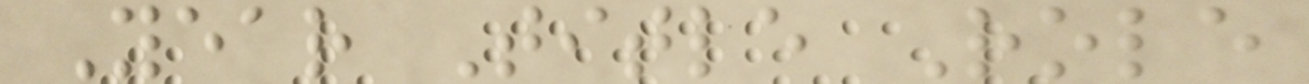Year Title Role
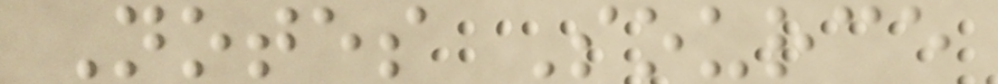Notes Source
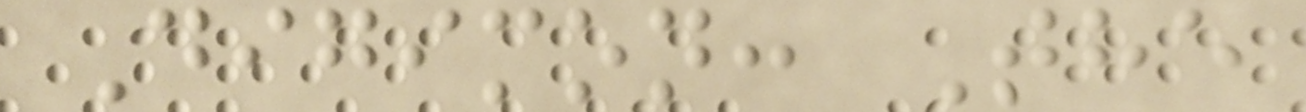Digimon: The
